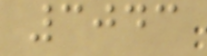3043
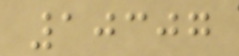10307
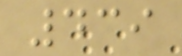439
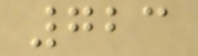723
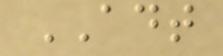ADT
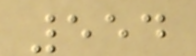554
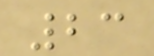23
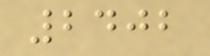2402
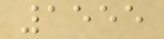1555
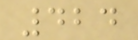424
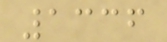1336
